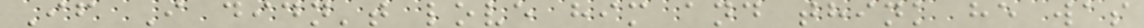If I didn't love him and think he was
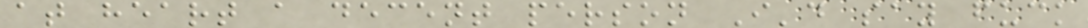at heart a decent person I'd say fuck
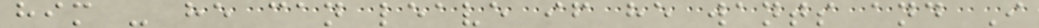him - he can leave if he wants and I
